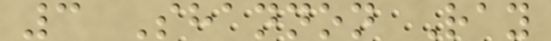3 Shannon Ray
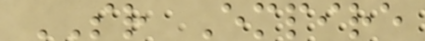SR Empire
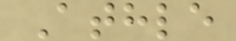Athle
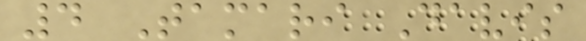4 Tamari Davis
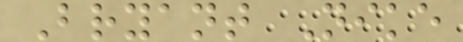Bryant Nike
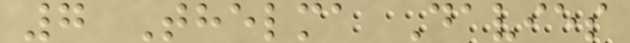7 Thelma Davies
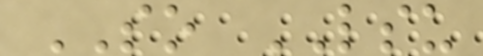SO LSU
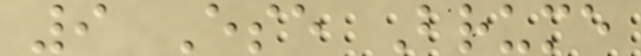9 Ese Brume
